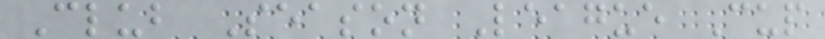Club Season League Cup
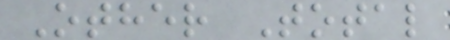Other Total
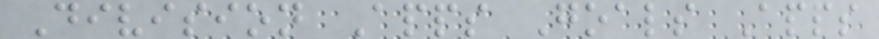Division Apps Goals Apps
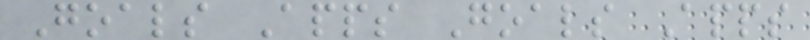Goals Apps Goals Apps
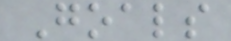Goals
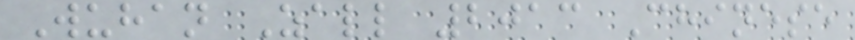Wuhan Zall 2013 Chinese
